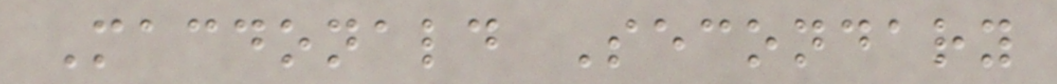Macdonald Secondary
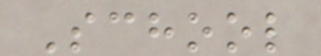School
